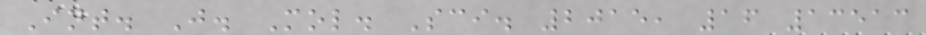Int. J. Mol. Sci. 2015, 16 13513
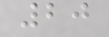20
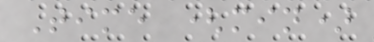Time (min)
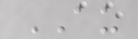AU
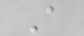A
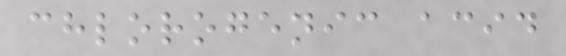chlorogenic acid
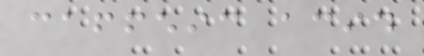caffeic acid
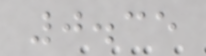0.35
